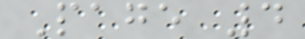Page 4
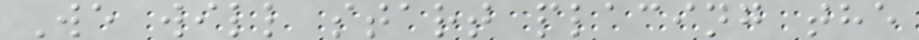We will start placing the
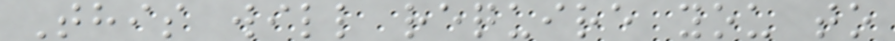This will require you to
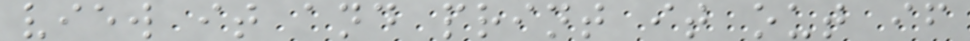view it and print it out if
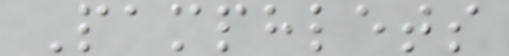Pamphlets
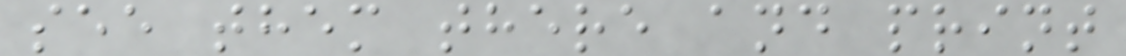see them there and print
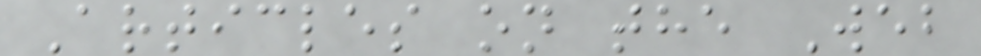Articles on the Web
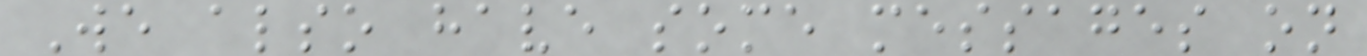We also have some messages on
